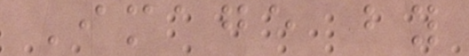Image by
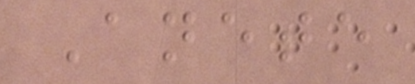Anete
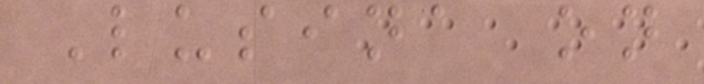Lusina on
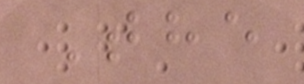The
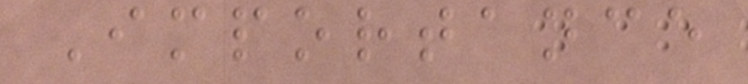Importance
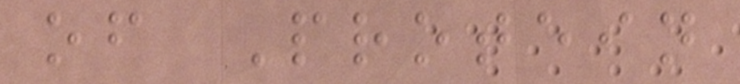of Protein
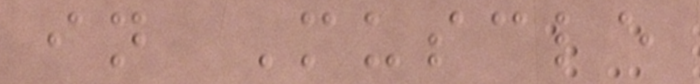in Muscle
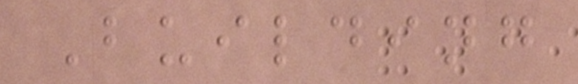Building
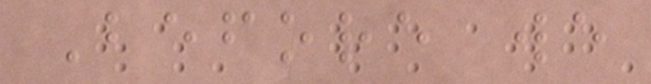Before we
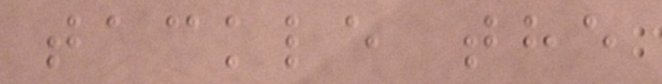tackle the
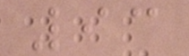93
